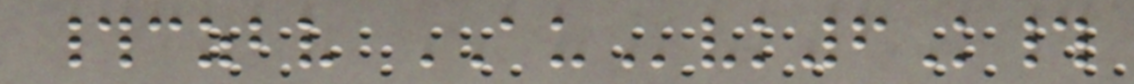#czbv AUvk6K#
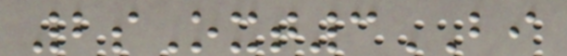2sOxt3BI
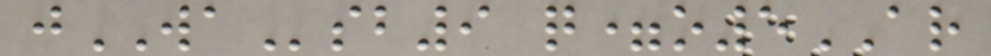jWAsb9 q=o5AR
